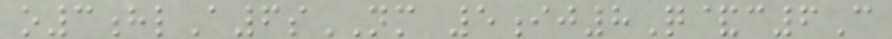o3hlA6sNM 5ij8Q&c6C
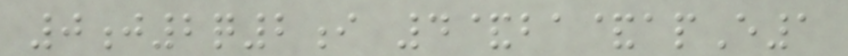0j2q2i 4&ba&apE1
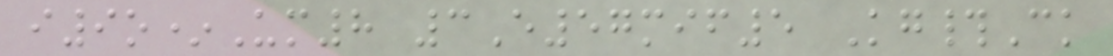i9o*Um8 3E57mif5 Kg#Ck
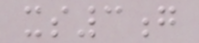xs3g
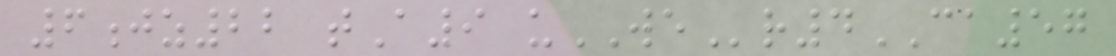6jz22 tA9 uWEr4CA57
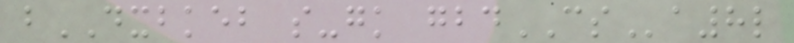bDXBKEB s-gk gbdCSa8l
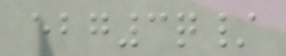ebg3q/
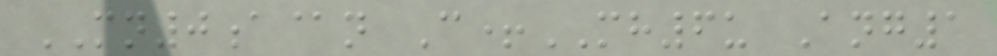MN0a@n C+MH6u Ang1
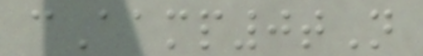cAamp0tN
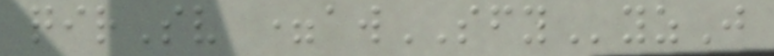qirSv =awSFYyzJ
